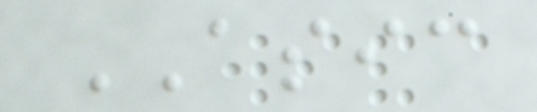ASIC
